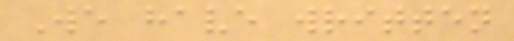We have written
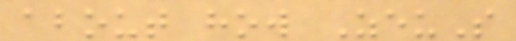about how ZeuS
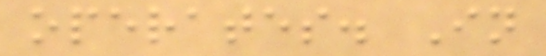operates. In
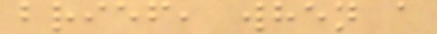brief, when a
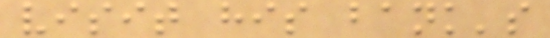visit his bank's
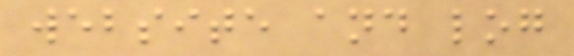website and log
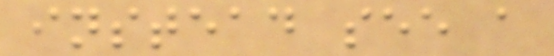instead see a
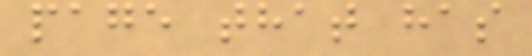page that has
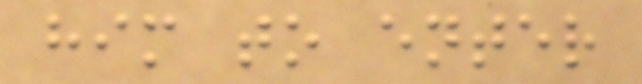him to enter
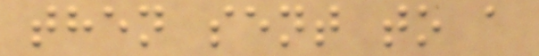then sent to a
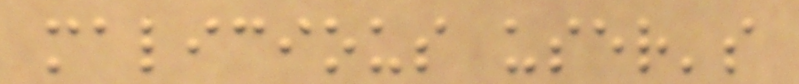malicious user's
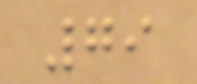79
